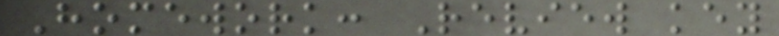Homework: Review key
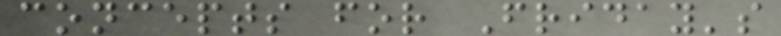concepts for Friday's
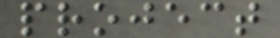project
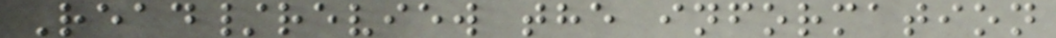Read/review the information
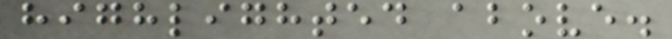highlighted above.
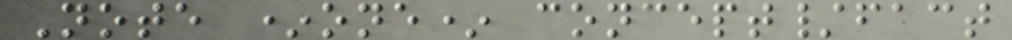Note *one* concept/fact
